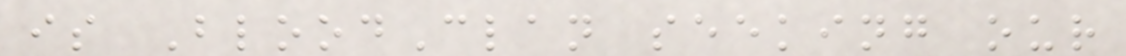is BloodClan seeking our
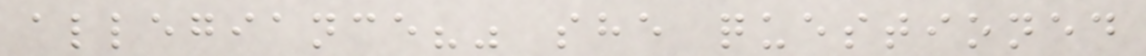allegiance?" she questioned
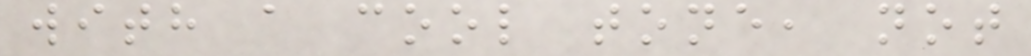with a cool tone, not
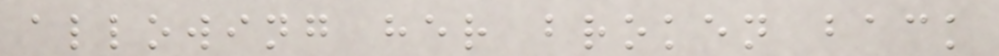allowing her broken back
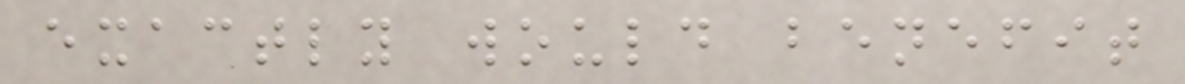exactly would benefit
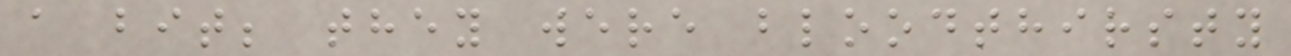a bit; they were bloodthirsty
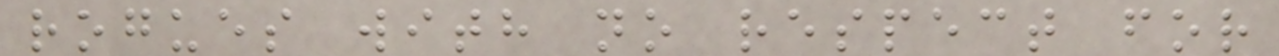rogues with no respect for
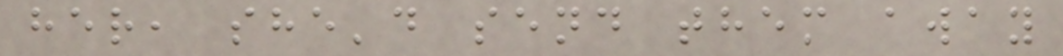her, she'd send them away
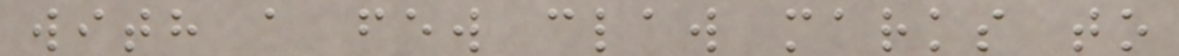with a few claw marks to
